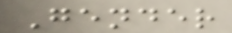Gender
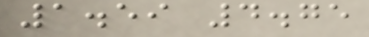1.59 4.75
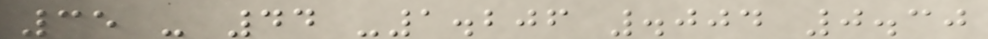35 - 44 -1.206 .004 0.30
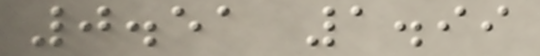0.51 1.99
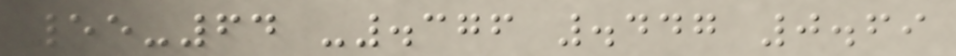55-64 -.376 .447 0.69
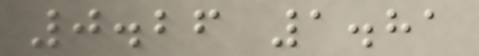0.26 1.81
